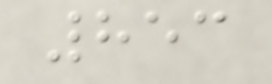853
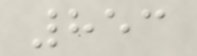853
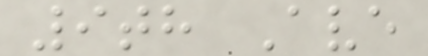9th Ave
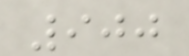900
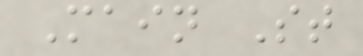Main St
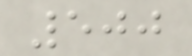500
